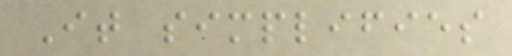It simplifies
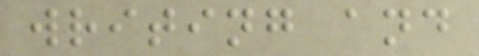writing and
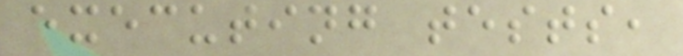executing tests,
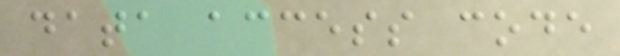data access code
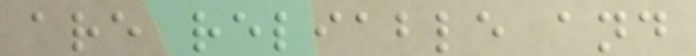are reliable and
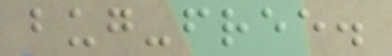bug-free.
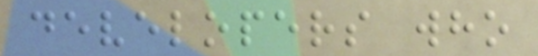developers who
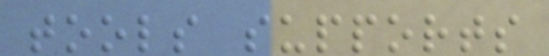tools supports
